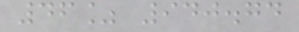46% 940.74
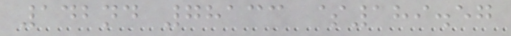142nd 78133 $189.57
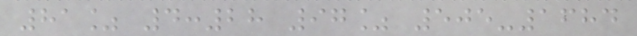81% 4:28 97% 505-1684
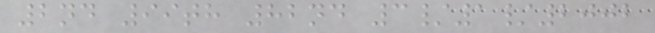2nd 99th 82nd 3/1/2002
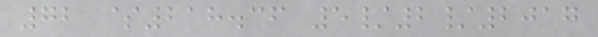72 $218.36 5/2/2017
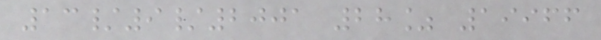13/9/2001 28% 19966
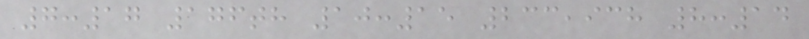7:17 176th 10:15 233,938 8:14
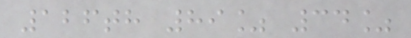126th 89% 34%
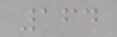164
